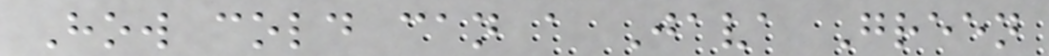How cold can a Java Green
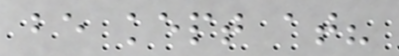be kept at?
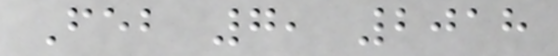Feb 7, 2018
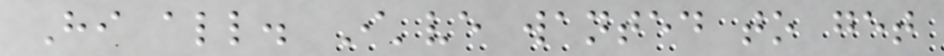Hi all. I've wanted to get
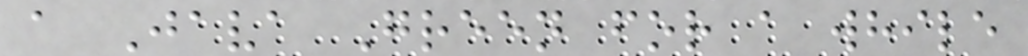a Java Green for a while
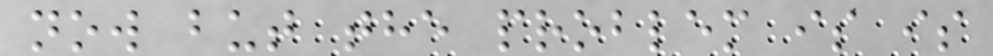now but the problem is is
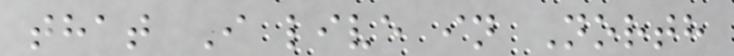that I live in North
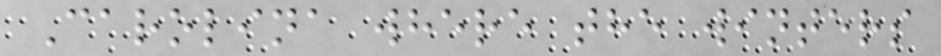Carolina where the winters
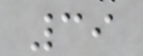39
